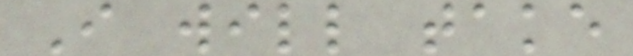I will take
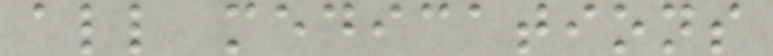all medications
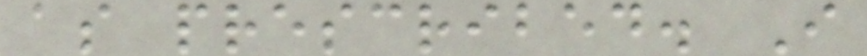as prescribed. I
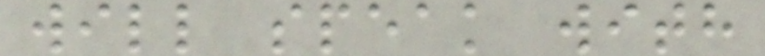will speak with
